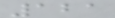121
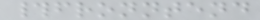#fronntend
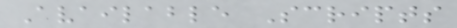Available Scripts
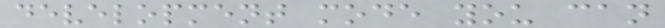development mode you can
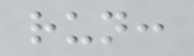run:
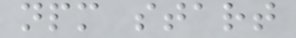npm start
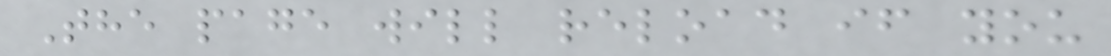The page will reload if you
